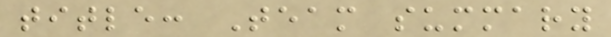title: Team summary
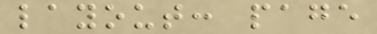layout: page
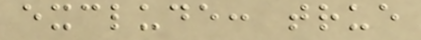exclude: true
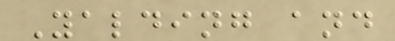Yalding and
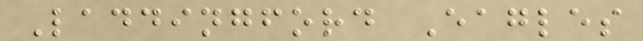Laddingford Eagles
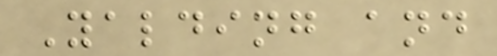Yalding and
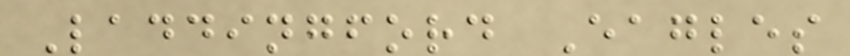Laddingford Eagles
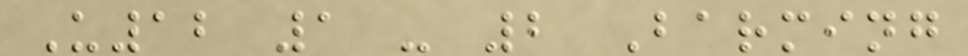U12 1 - 2 Barming
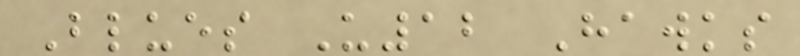Blues U12 Hawks
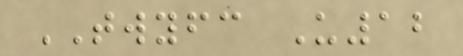TWYFC U12
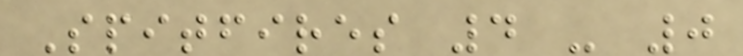Spitfires 4 - 0
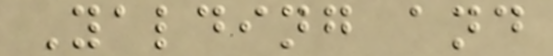Yalding and
